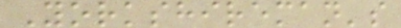Yorkshireman's
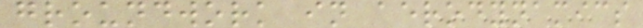groundwork in aerodynamics
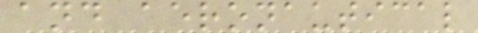and aeronautical
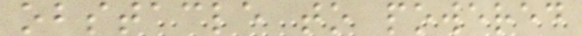obstacle to powered
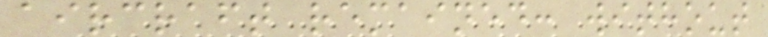aircraft remained: without
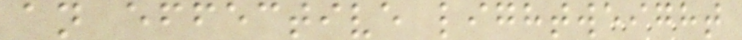an effective lightweight
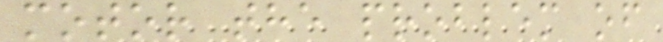motor the problem of
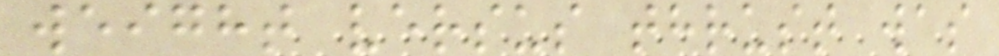weight versus thrust was
